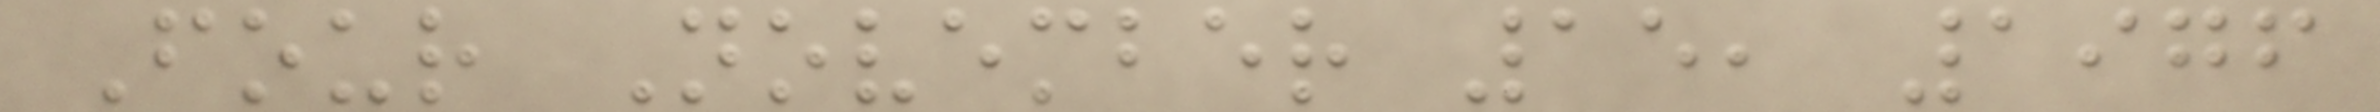Four November 15, 1976
